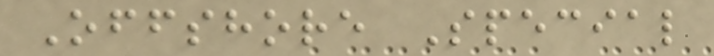Offshore Special
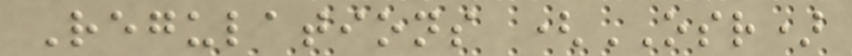Regulations (OSR)
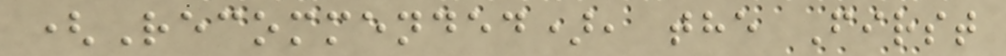(Recommended), the First
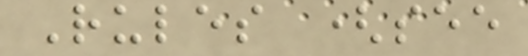Rules (see
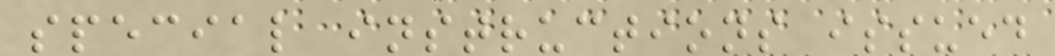special instructions issued
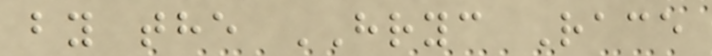by the HRYC Race
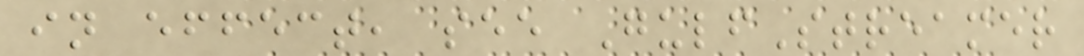in effect, see GulfStreamer
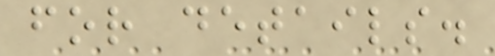for details.
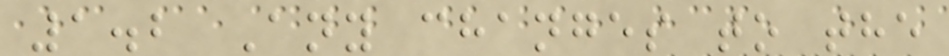1.2 Any changes to the
